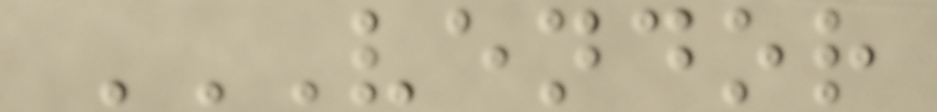VENDOR
